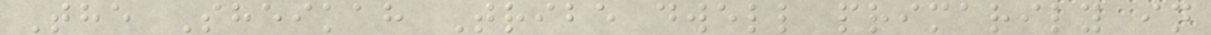The Sheikah Tribe dwell primarily in
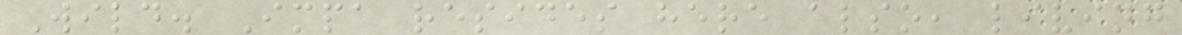Wild. Impa resides here also, living
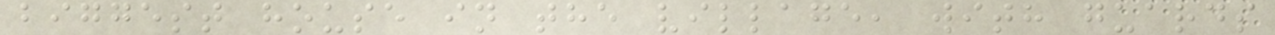biggest house in the village, with guards
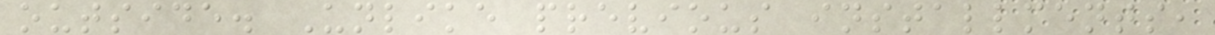outside. Unlike previous installments,
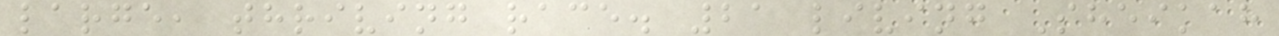large, thriving race. 21 living Sheikah
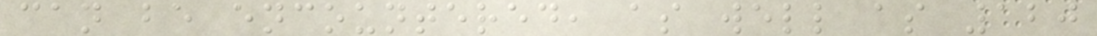can be encountered, as well as 120
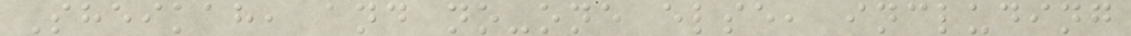Sheikah, and no-one else, including
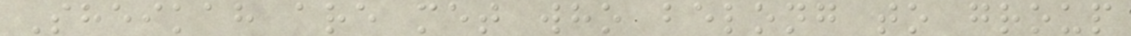Sheikah are met who belong to group
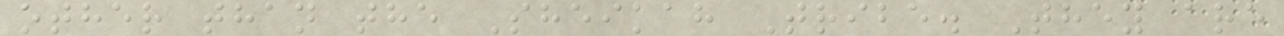other than the Sheikah Tribe. They are
